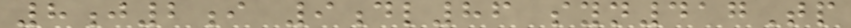8j2i 9dl86 syn417Tp
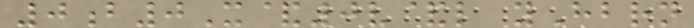0b0X&0v&l yHbrn
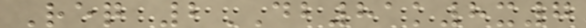Req 2DB81k8x7
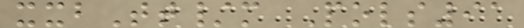xxbTt/m Pols91
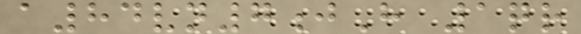a84vn7jH 1qr
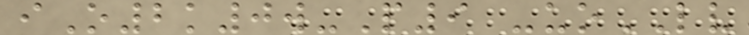iO2k0w-P9 -uoLV
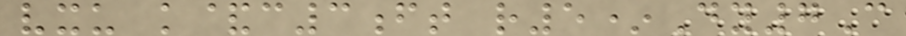vxu k&c3ft r5*Dy7C
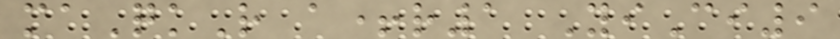maQkR a+r1 YiCi9
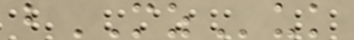bMZuk
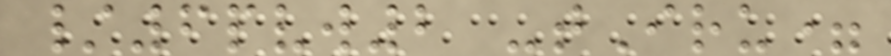/6pvw2 -tIru=
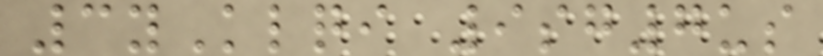3yKlqi 9sg7us
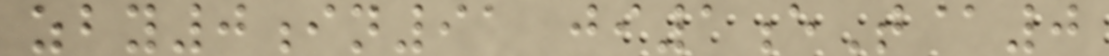zby0in91 ji1eT@0
